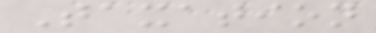Taxation
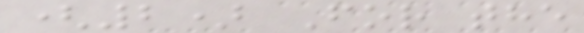(2) For the
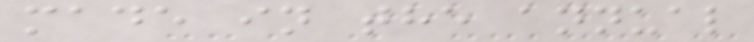made in the annual
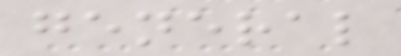general
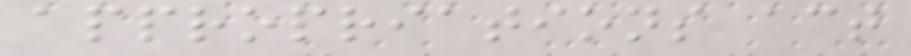appropriations act
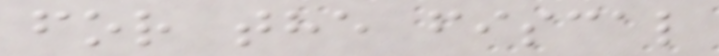for the fiscal
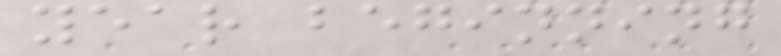year beginning
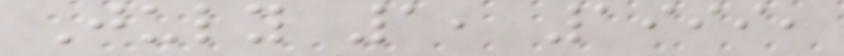July 1, 1999,
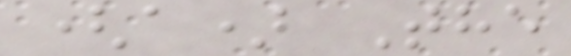(a) The
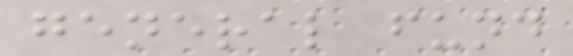general fund
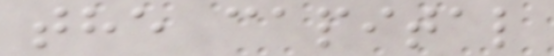the capital
